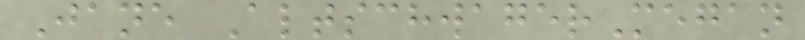Jane AltschwagerMegan
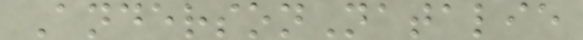AndersonNatalie
